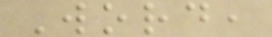Word,
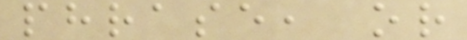phrase, or
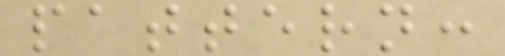pattern:
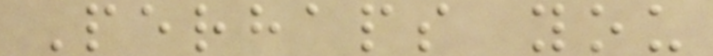Perhaps you
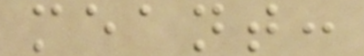meant:
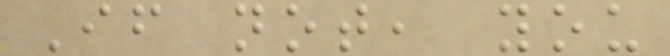If not, you
